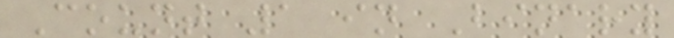Count 1 in Binary
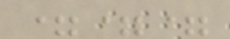===
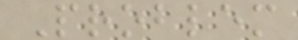Problem
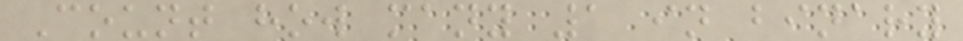Count how many 1 in binary
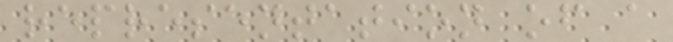representation of a
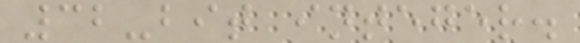32-bit integer.
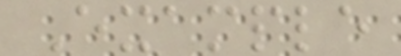Example
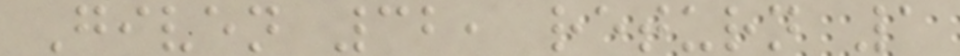Given 32, return 1
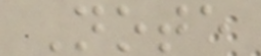Note
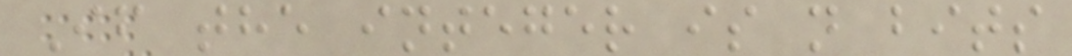If the integer is n bits
